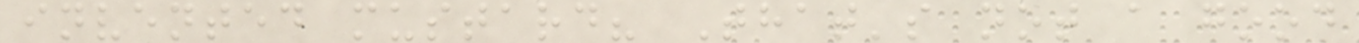invented mustard? That's not a good
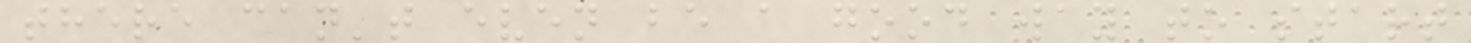there can't even be a good way to start
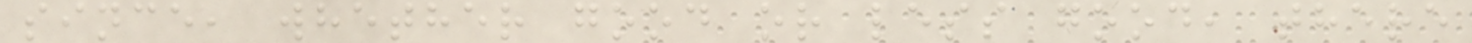since, whether good or less good, there
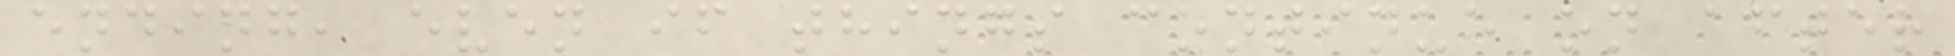ending, even if things continue on after
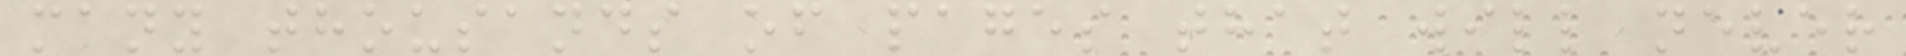many thousands of pages that will never
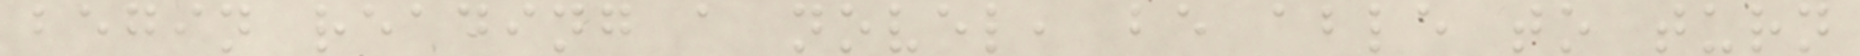begin reading a novel, be able to turn
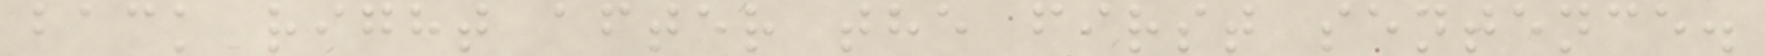back right after the first sentence.
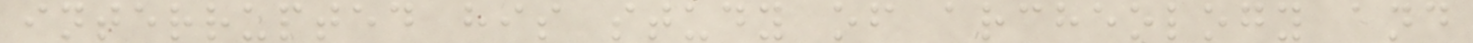interrupted his study of archeology and
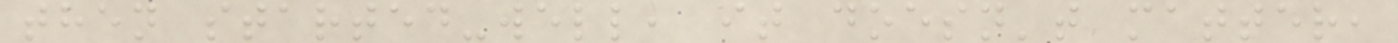then started-well, it doesn't matter,
